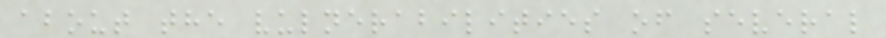about the vulnerabilities of several
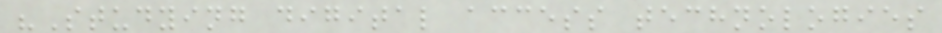"Studying digital access technologies
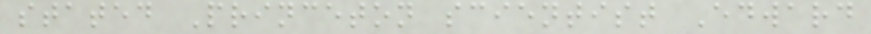stated Princeton scientist Edward
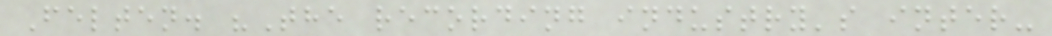Felten. "The recording industry's inter-
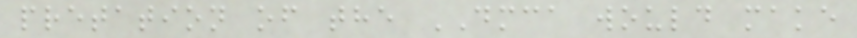pretation of the DMCA would make
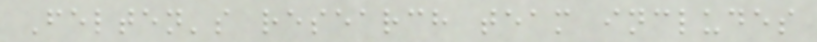Felten's research team includes
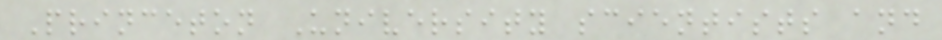Princeton University scientists and
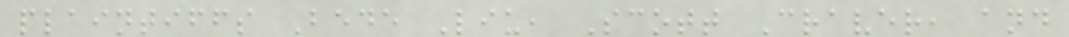plaintiffs Bede Liu, Scott Craver, and
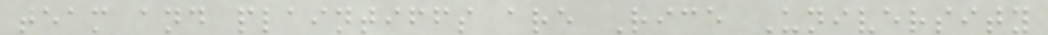team and plaintiffs are Rice University
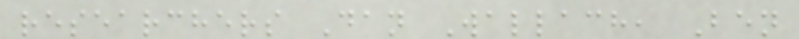researchers Dan Wallach, Ben
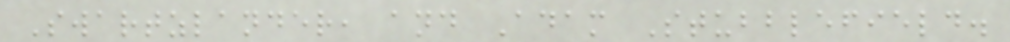Swartzlander, and Adam Stubblefield.
